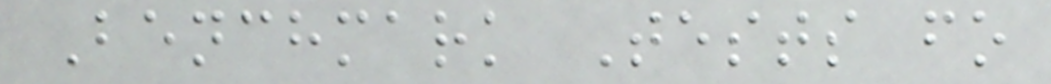Benchmark Tests fo
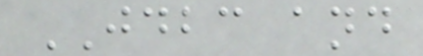JDBC and
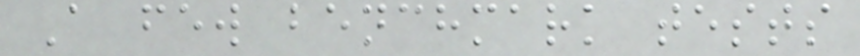A few benchmark tests
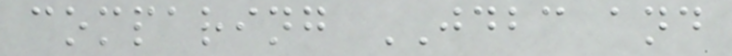comparing JDBC and
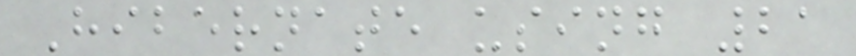Hibernate using 21
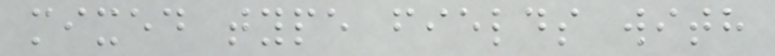mixed type fields with
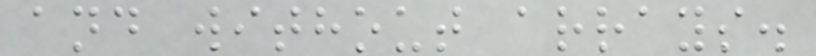and without arrays.
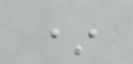*
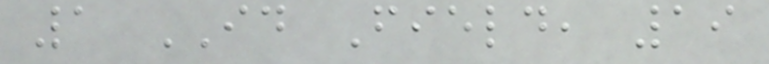1 ID Field, 19
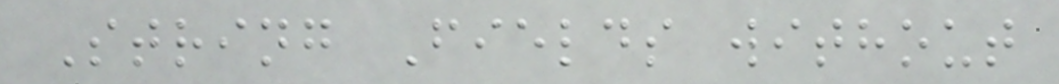String Fields without
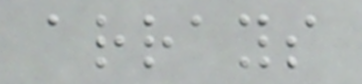arrays
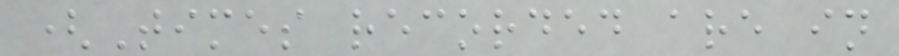(Times recorded are in
